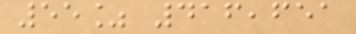55% 416,651
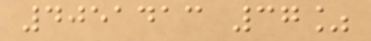4051413 37%
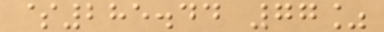$285.44 77%
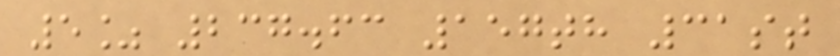5% 237.63 157th 31st
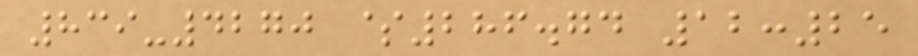839-4270 $286.74 12:25
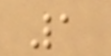1
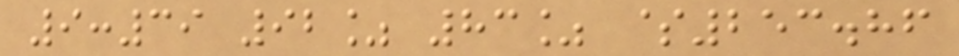9:39 92% 83% $253.86
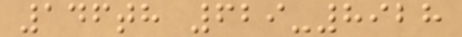146th 629-8928
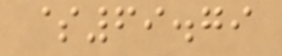$69.79
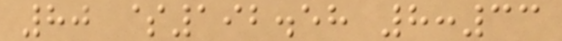80 $192.58 8:33
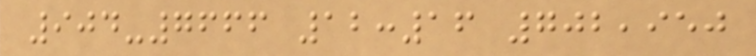904-7666 12:16 702,950
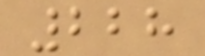228
